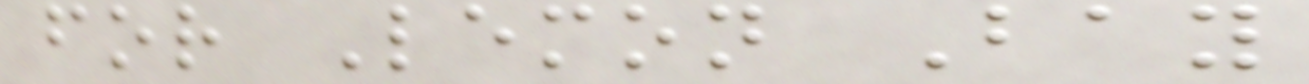for Lemon Bay
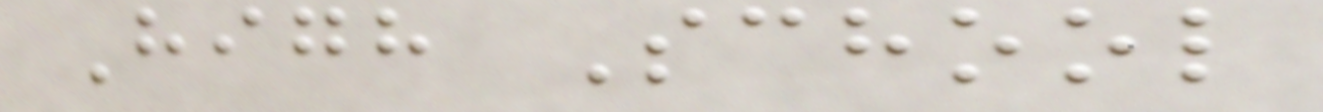High School
